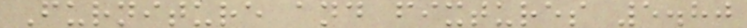Furniture and fixtures 5.80
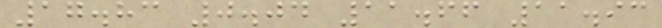17.83 0.04 11.66 11.93
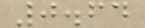0.64
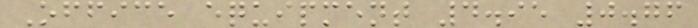Office equipment 4.95 0.76
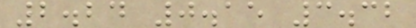2.24 0.15 3.32
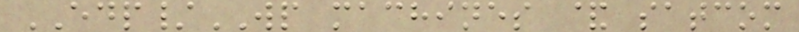EDP/WP machines & satcom
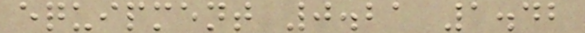equipment 0.21 1.42
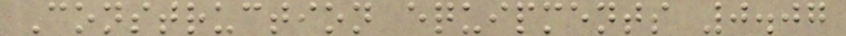Construction equipments 0.07
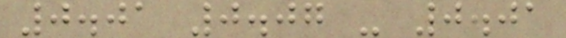0.01 0.07 - 0.01
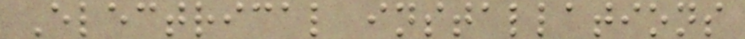Electrical installations
